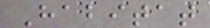Habitat
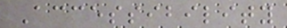Accessibility
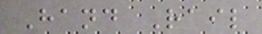Hand Rail
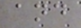and
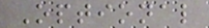Optional
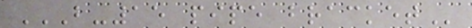B-15 PIPE BRACKET
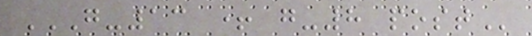G-13 + G-8 POST
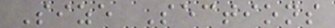Size Sections
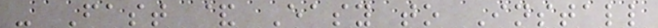- Fast & Easy to Install
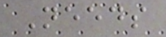Needs
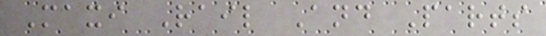Maxi Rail And Parts
